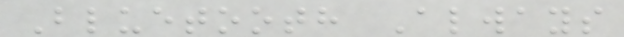Bluetooth Always
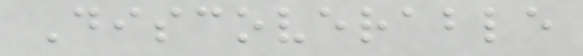Discoverable
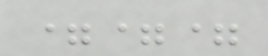===
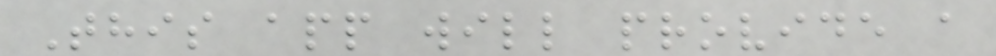This app will provide a
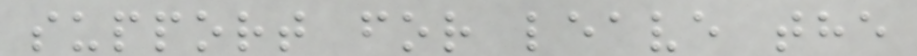support for leave the
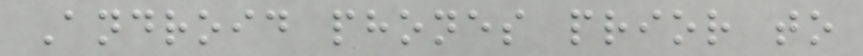Android phones prior to
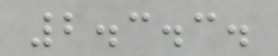2.3.3.
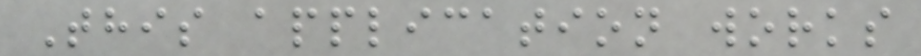This application works
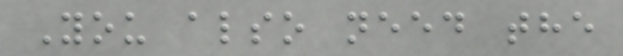You also need the
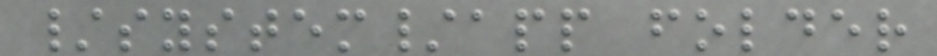/system/app folder
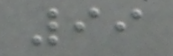99
